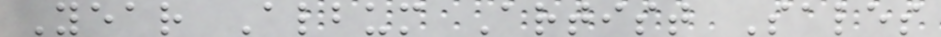Year Album Artist Sales
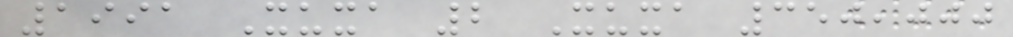1991 Xuxa 2 Xuxa 350,000
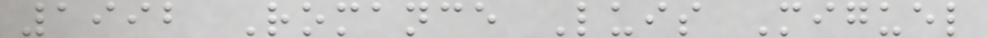1992 Romance Luis Miguel
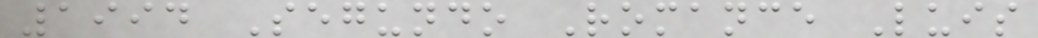1994 Segundo Romance Luis
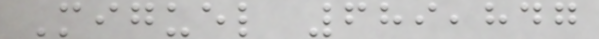Miguel 689,847
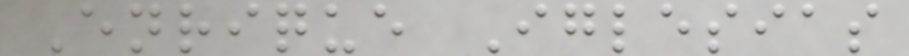Enrique Iglesias
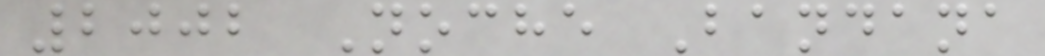2002 Noche Bandana
